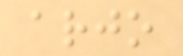arjo
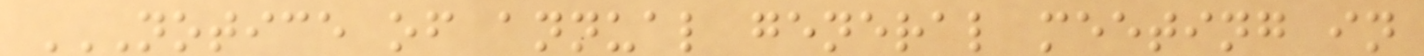NOTICE OF ANNUAL GENERAL MEETING IN
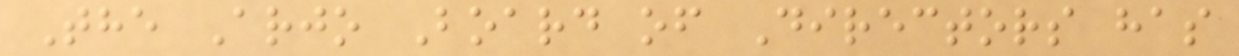The Arjo Board of Directors has
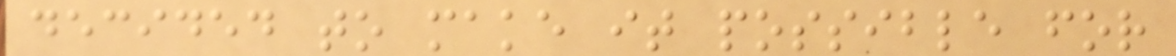decided to make it possible for
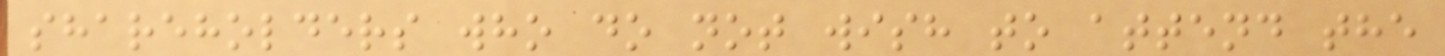shareholders who do not wish to attend the
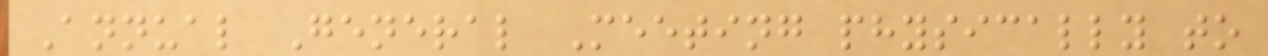Annual General Meeting physically to
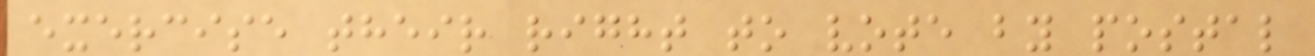exercise their right to vote by postal
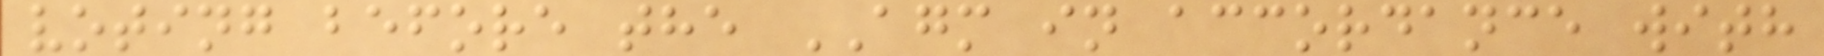voting before the AGM in accordance with
